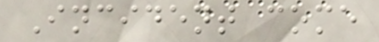Incident come
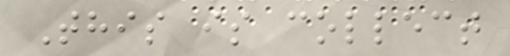This is collect
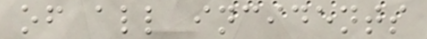of all incidents
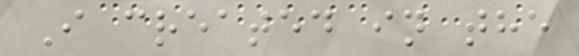I created in the
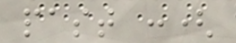past :(
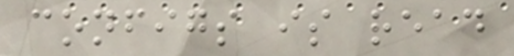configs is read
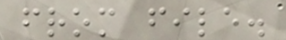from file.
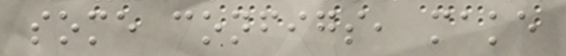some configs, make
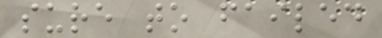sure to failed
